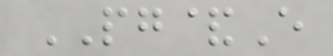PG&E
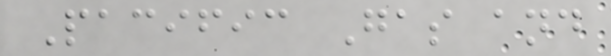Pacific Gas and
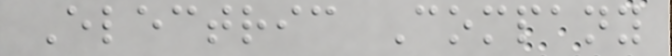Electric Company
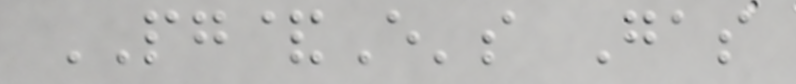PG&E's Gas
